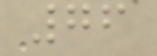76
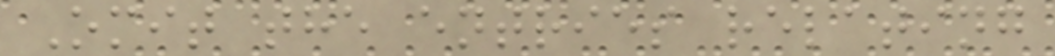Omit the entries relating
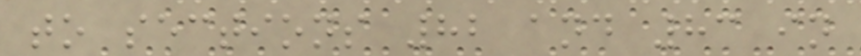to sections 82 and 83 in
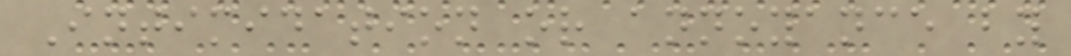Intimidation or annoyance by
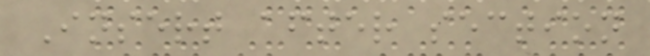Insert after section
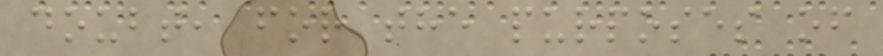doubt, for the purposes of
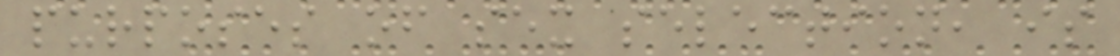purposes of sex selection, is
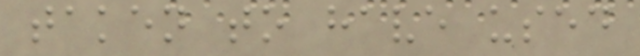taken to have used
